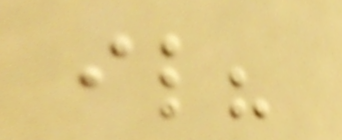il?
